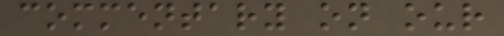commentary on our
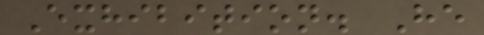Exhibition. He
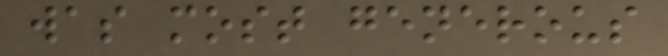was most generous
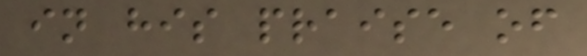in his praise of
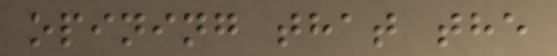opining that the
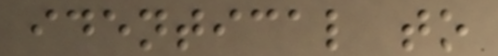identical to
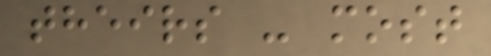theirs - most
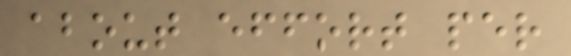about effort per
